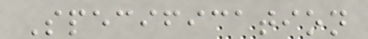Specification
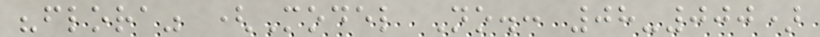"flora" (Model No.: 08-000)
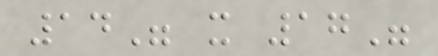14" x 17"
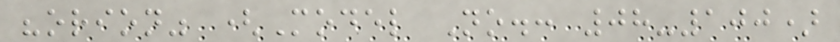"orion" (Model No.: 08-100)
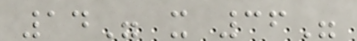14" x 36"
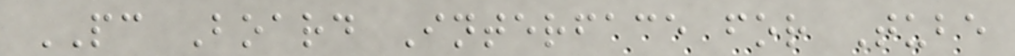PC Board Interface for Tube
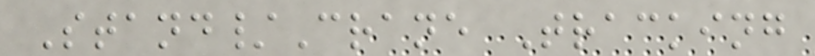Stand/Crane Tracking
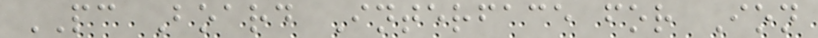PC Board Interface for Ion
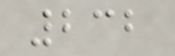232
